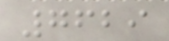7629
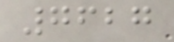7627
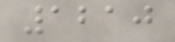1210
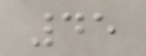45
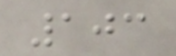103
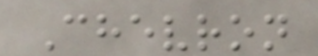Chevron
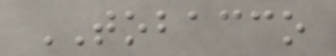TOBACCO
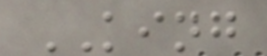KING
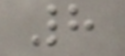8
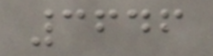3646
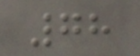78
